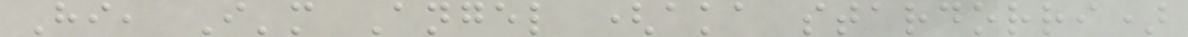Hi, I'm Angel (aka stardorri)
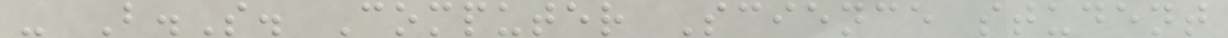- B.S. Computer Science student
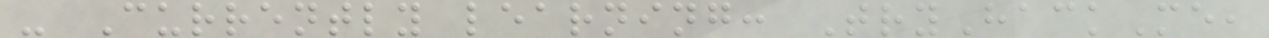- Currently learning: TryHackMe,
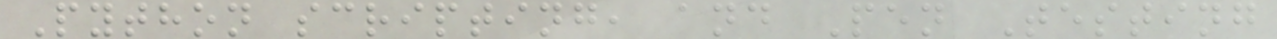Python scripting, and Pen Testing
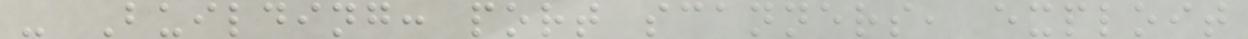- Building: port scanners, exploit
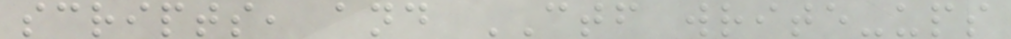scripts, and CTF write-ups
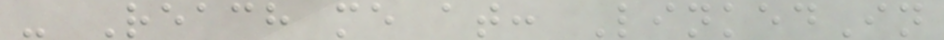- Reach me at: LinkedIn
